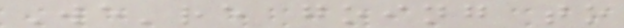We're going to
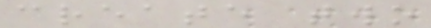create two
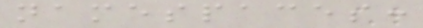namespaces:
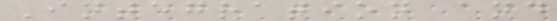Integration and
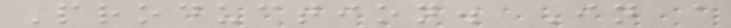Production. In a
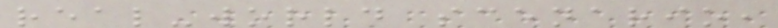real-world scenario,
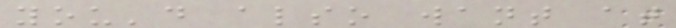you'd also want at
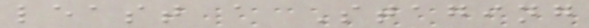least a Staging
